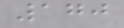170
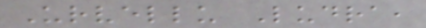Urvellu Ludra,
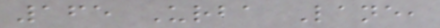165 Urba Lane,
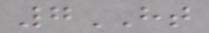7HT
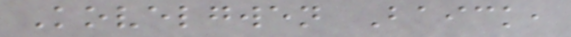Kovelgwen Baick,
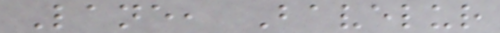Lane, Bavelur
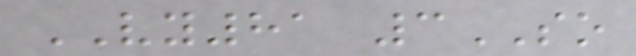VY81 3SO
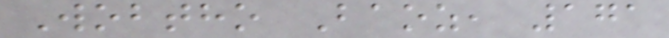Wobtho Baoz, 171
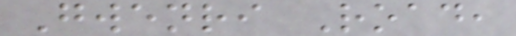Gwenri Road,
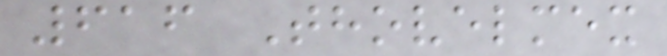616 Thovelmex
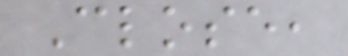Close,
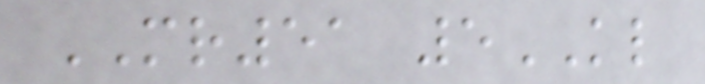MR51 5KL
